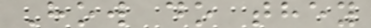How do they
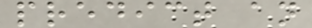predict an
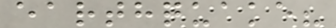earthquake?
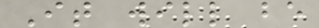It will be
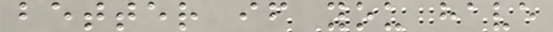better if you have
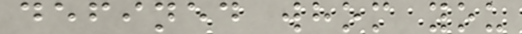defined whom you
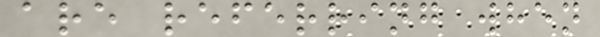are referring when
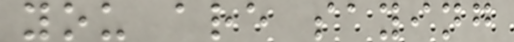you are saying
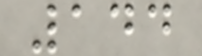144
